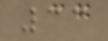33
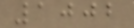1002
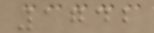1742
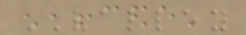VALLEY
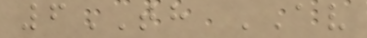6TH AV
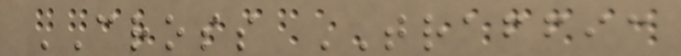CROSS TRAFFIC
